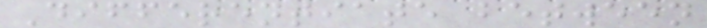Differentiate between
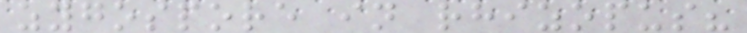zygospore in rhizopus?
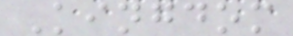Kingdom
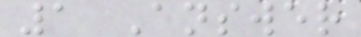1 Answer
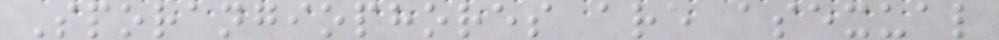Sporangiophores are asexual
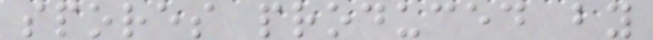spores produced by
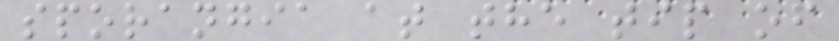sporangia at the tip of
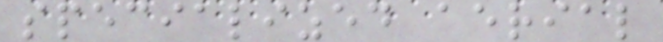specialized aerial
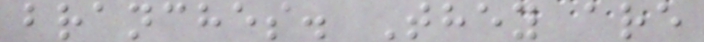branches. They are
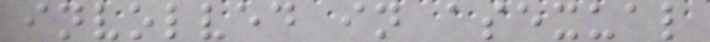involved in asexual
